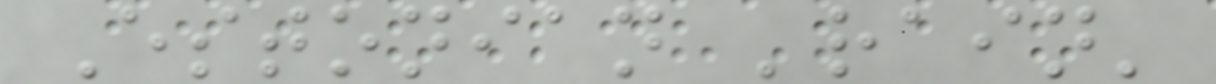Estonian 'rain'
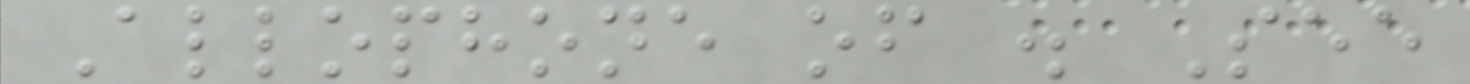Allophone of . See
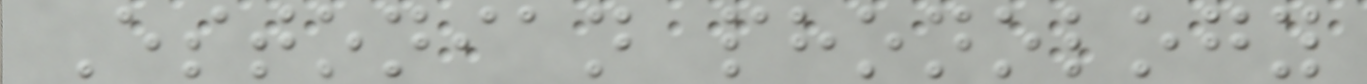Estonian phonology
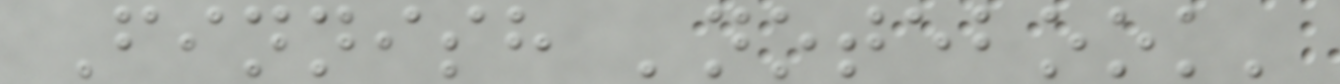Finnish 'notebook'
